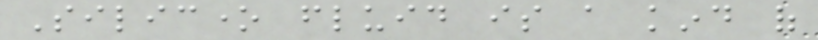Silicone fluid is a kind of
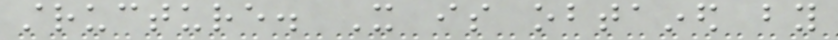structure. It is obtained by
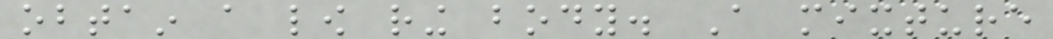obtain a low ring body. A mixture
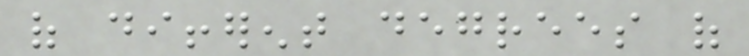of different degrees of
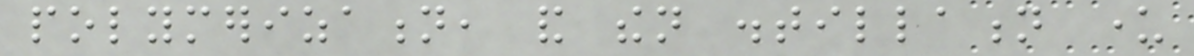polymerization, and then distillation under
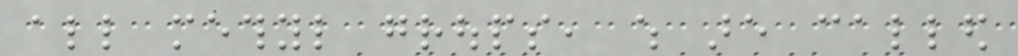all methyl groups, which are called
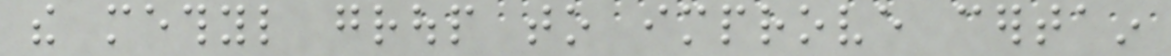the methyl group to improve certain
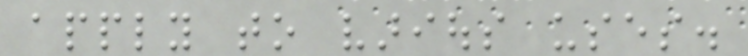apply to various uses.
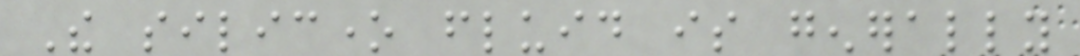The silicone fluid is generally
